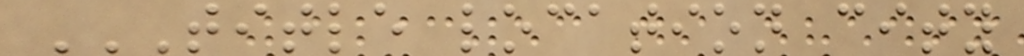TITLE LOCATION CITY
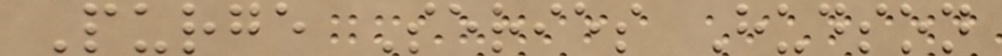Purge Series Hudson
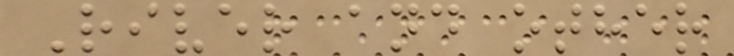River and other
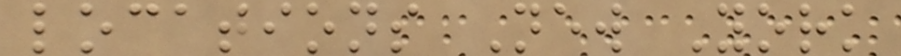locations New York
